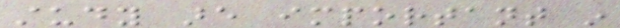study are important in
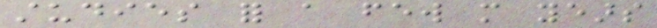studies for a few more years
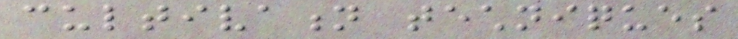cultivation techniques
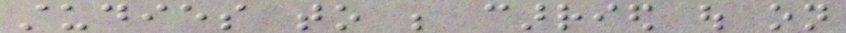studies to be carried out on
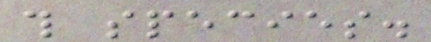this species.
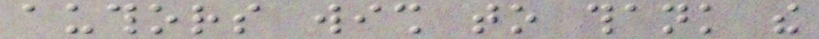authors wish to thank the
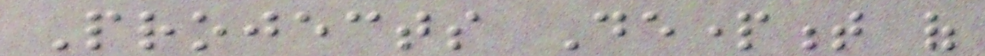Projects Department of
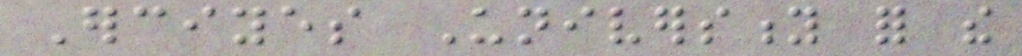Erciyes University for the
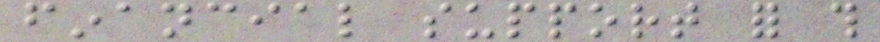financial support for this
